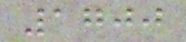1700
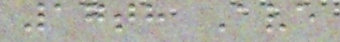17th Ave
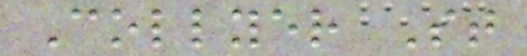Collyer St
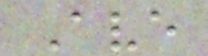Ave
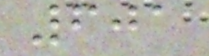601
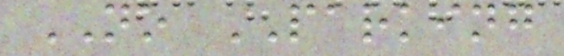NO PARKING
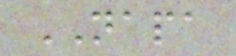NAPA
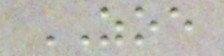ZOE
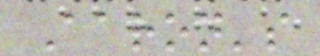Aaron's
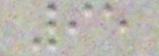95
